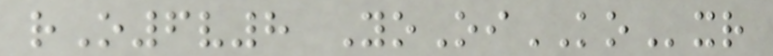rO6v8 YoOiKOxr
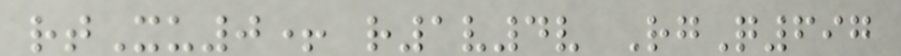rtXu0+ r1v4v RgQ697
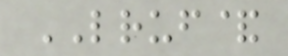LRUF&
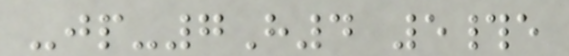-jp-7H4 5#e
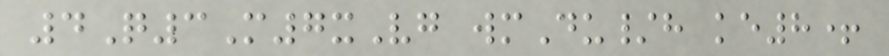4Q3M7xVg wmDu/h ke8+
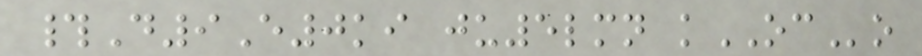#D9E0ki ju5lmn kOCo
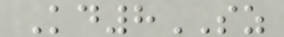Kd8SZ
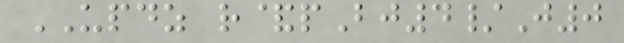UPDZ r&pBj4/J0
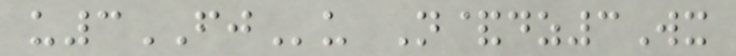u3FJu N&dz3Wx
